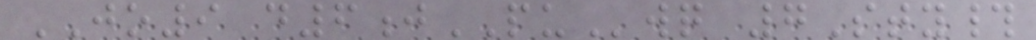JO9 d6jPUwq 7Sty#
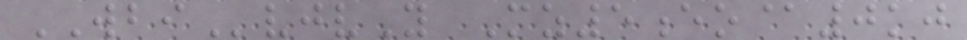WBIvjvY Mz5eo@0kj
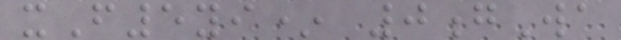xF5yi* 0gWa
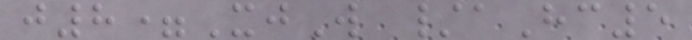j8=XjW /aHc5
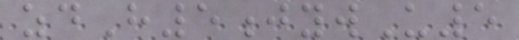zdH5jywU5
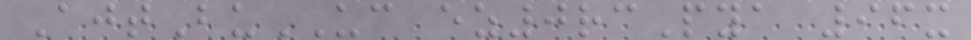AjtBuUC ez0rcPya 96x
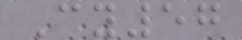Cy57
